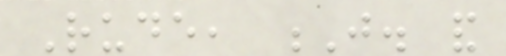Rude, J. and
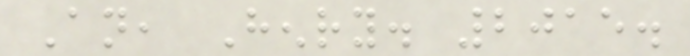An, Henry. 2015.
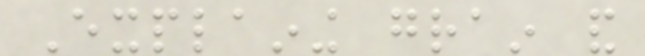Explaining grain and
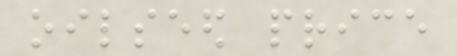oilseed price
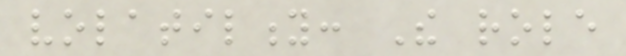volatility: The role
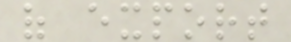of export
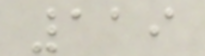119
